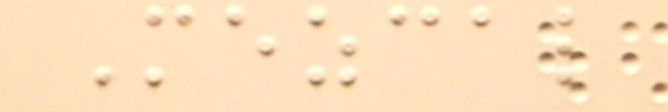Mezcal
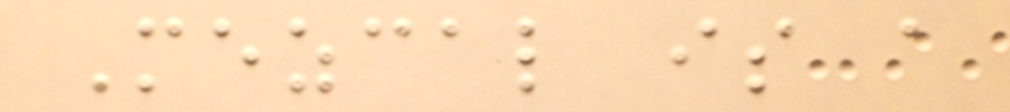Mezcal is a
